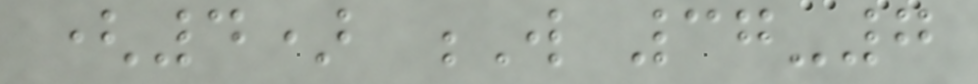(4) W 37-7
